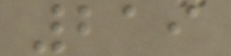219
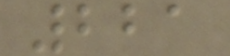221
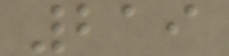219
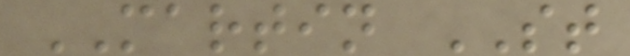MARTIN ST
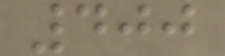400
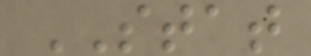STAT
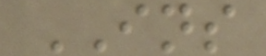INS
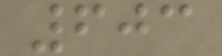603
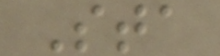Sta
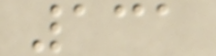131
